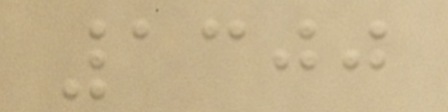1300
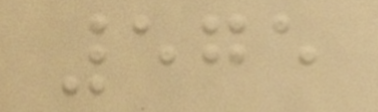575
